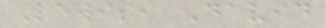Lewis, David
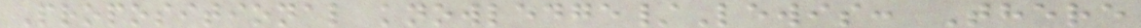Propositional knowledge/Lewis: There
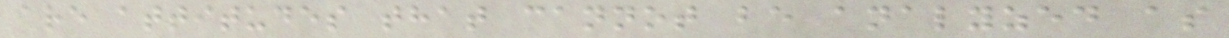are attitudes that cannot be analyzed as
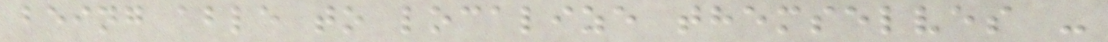being able to localize themselves -
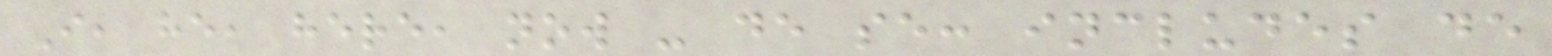I, he, here, now - de se: includes de
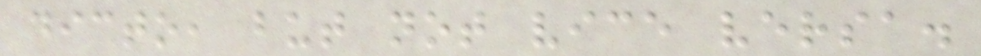dicto, but not vice versa.
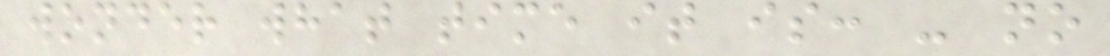wonder what time it is: - no
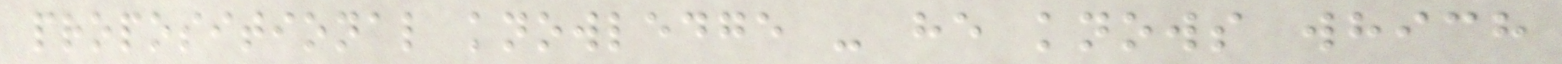propositional knowledge - he knows which
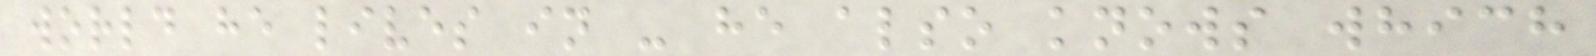world he lives in - he also knows which
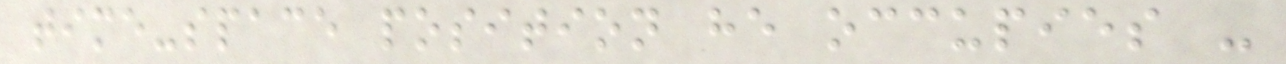time-space position he occupies -
